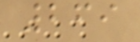269
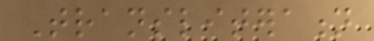Transliteration
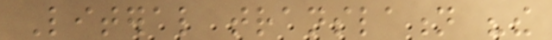Literal translation "the
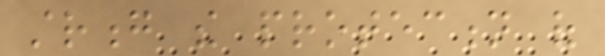strong the protection of
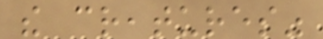the creatures"
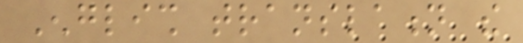English translation the
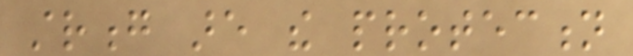strong are the protection
